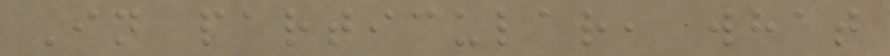In particular, what
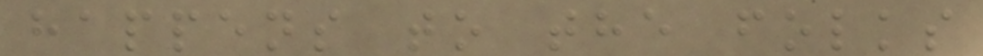happens to the folks
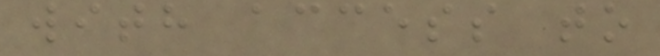with access to
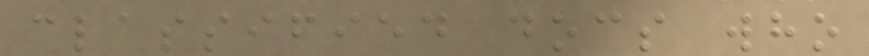classified docs who
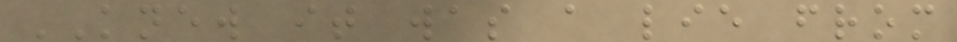KNEW it was a lie from
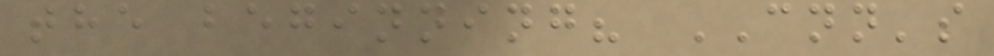the beginning? CNN's
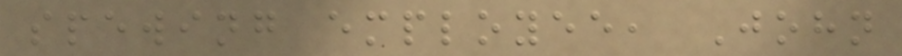spewing employee, John
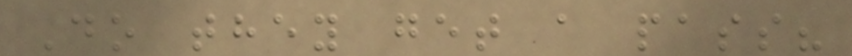Do they get a pass?
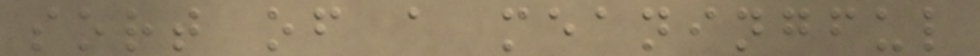sort of a meaningful
